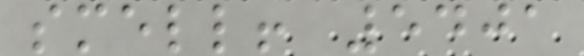smell! 5401
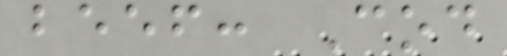beef: Cod
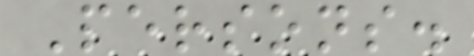Persons.
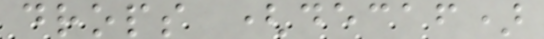drops (decaf)
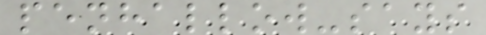penhallow-says
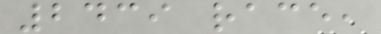2439 race,
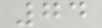74
